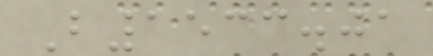B1533.01
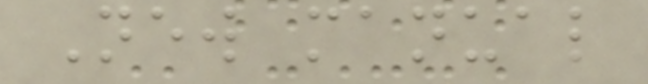New manual
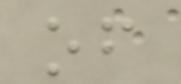of
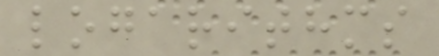logarithms
